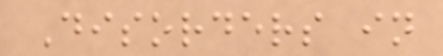Disorders in
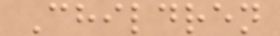Children
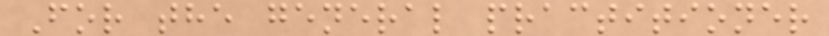For the general practitioner
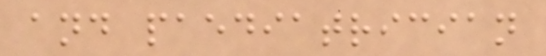and paediatrician
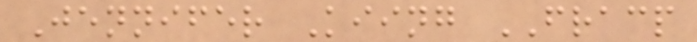Jennifer Kiing FRACP
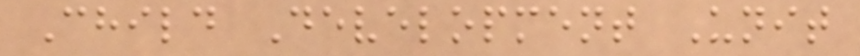Child Development Unit
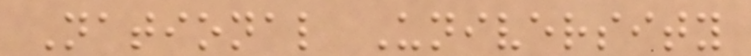National University
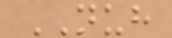NUH
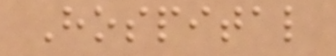Hospital
